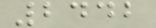2442
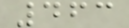463
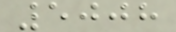5008
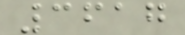3617
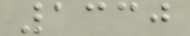1330
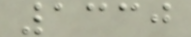1330
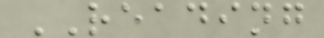READING
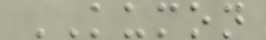KUMON
